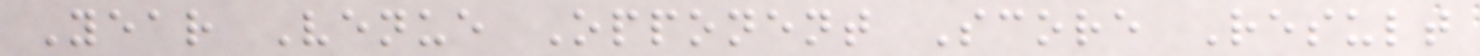Year Venue Opponent Score Result
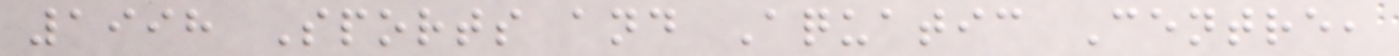1998 Sports and Aquatic Centre,
